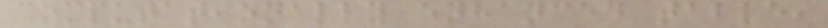computationally enhanced table,
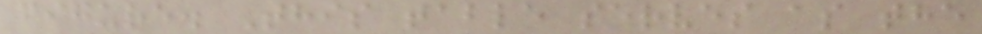figure. This table serves as the
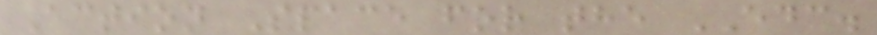Action Space for the EDC.
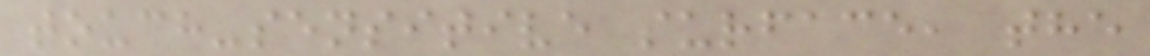touch-sensitive surface, the
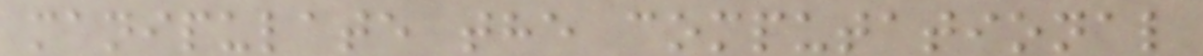manipulate the computational
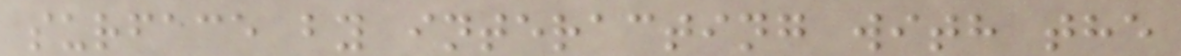surface by interacting with the
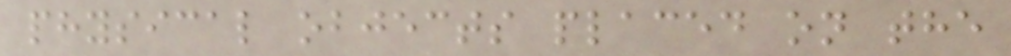physical objects placed on the
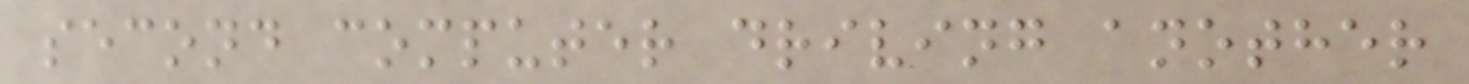second computer driving another
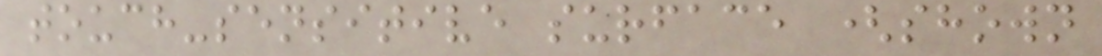touch-sensitive surface (shown
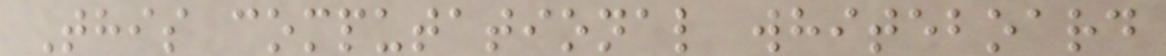This computational whiteboard
